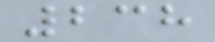238
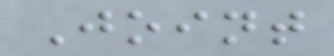Joint
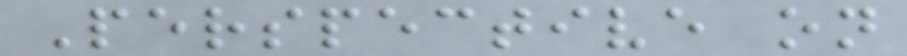Perspective on
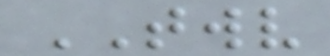TWV
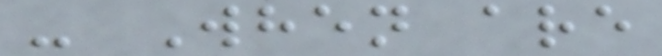- When are
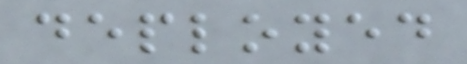deployed
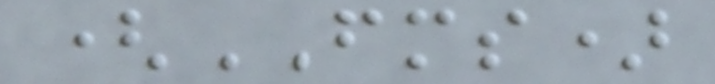(FMS)
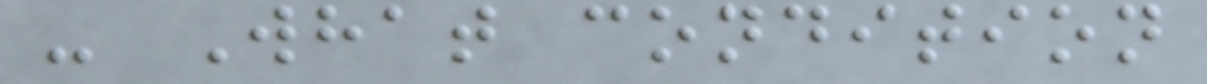- What condition
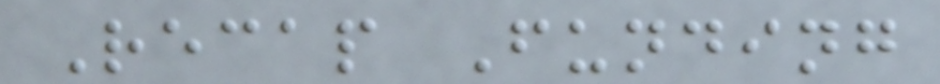Recap Funding
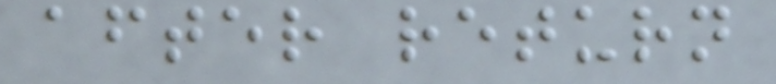after return
